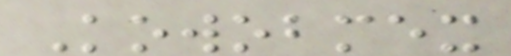Kowobmex
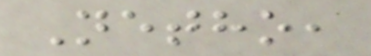Netho,
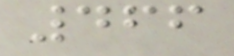466
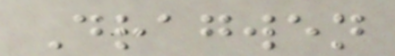Dragwen
